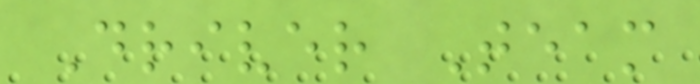Driver Team
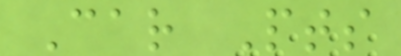Car Pts
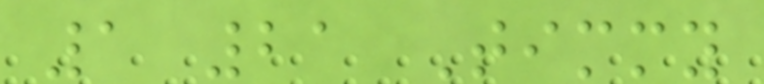1 21 Timmy
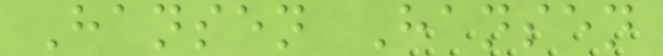Hansen Hansen
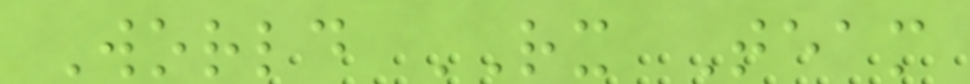World RX Team
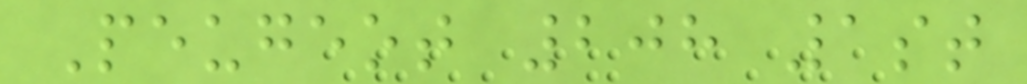Peugeot 208 1st
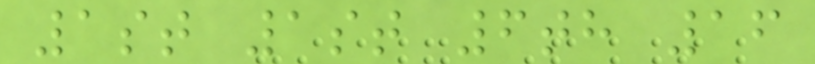1st 1st 6th 16
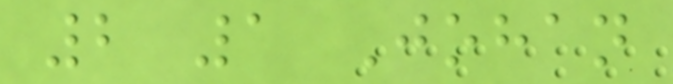2 1 Johan
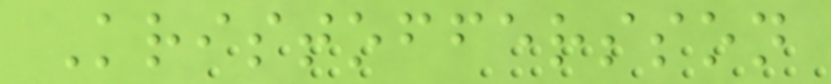Kristoffersson
